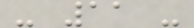- 11 -
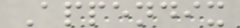Appendix
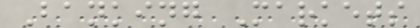Banking Markets
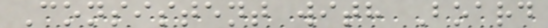Consistent with Board
